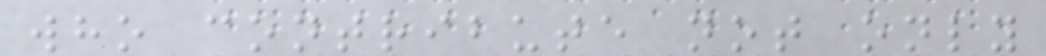who contribute not only
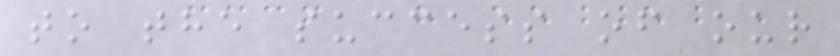to the success of our
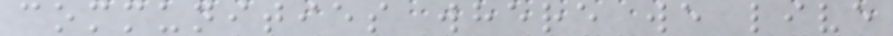communities where we live
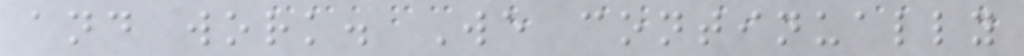and work. We continually
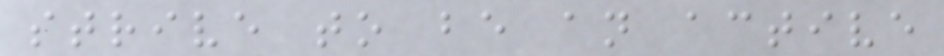strive to be an active
